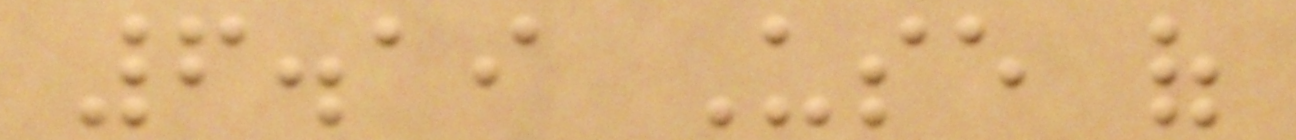6.19 Use of
